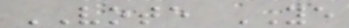VOTE YE
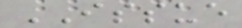ISSUE
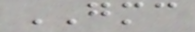GMC
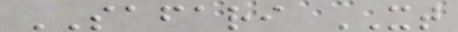SAFARI XT
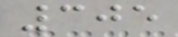305
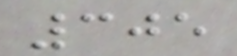305
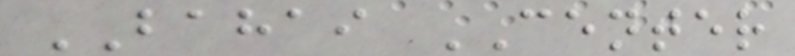BAHAI CENTER
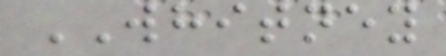WHITNEY
